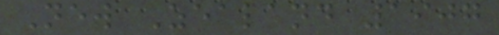New Zealand 1907
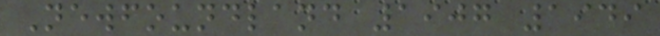Newfoundland 1907 1949
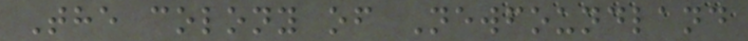The colony of Newfoundland
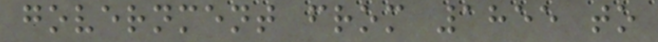government from 1855 to
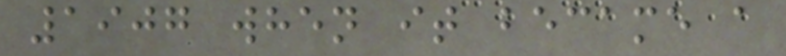1907 when it became a
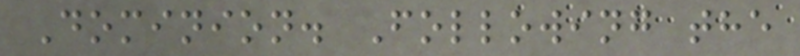Dominion. Following the
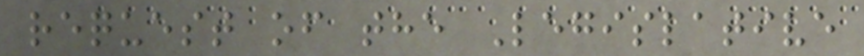request of the Legislative
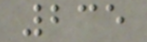235
